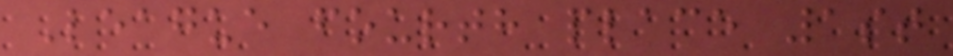League fourth place 1st
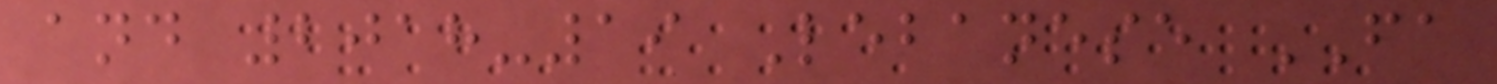and 2018-19 Lebanese FA
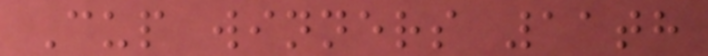Cup winners 11th
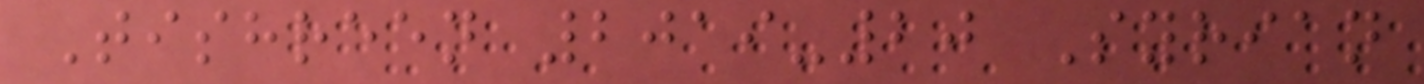Tishreen 2019-20 Syrian
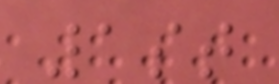1st
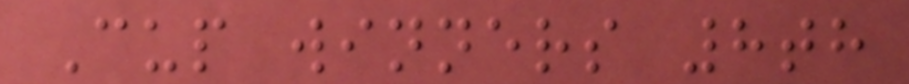Cup winners 8th
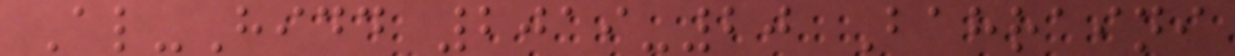Al-Hidd 2019-20 Bahraini
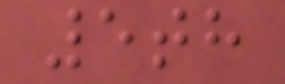5th
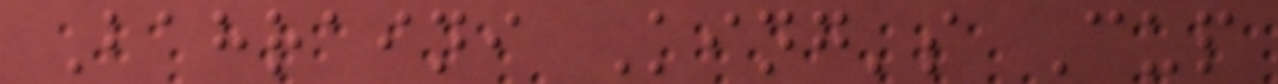Bahraini King's Cup
